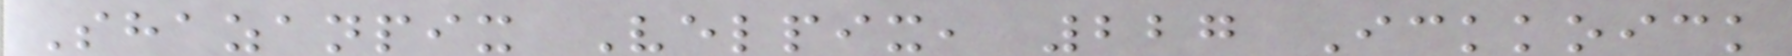Shazanpix Velpix, 227 Ickkoick
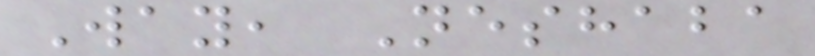Way, Neshaba
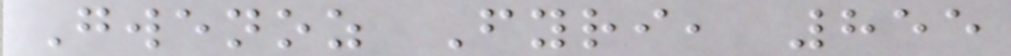Gwenoz Fyri, 855
